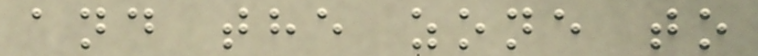and the zone to
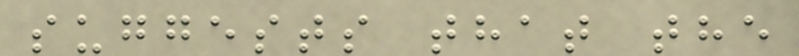suggests that the
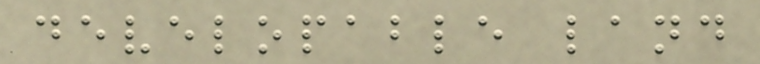developable land
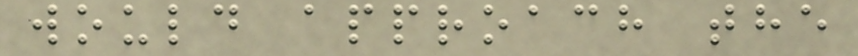would approach the
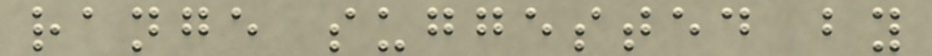range suggested by
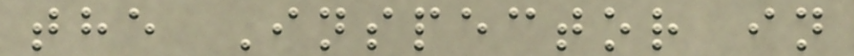the Inspector in
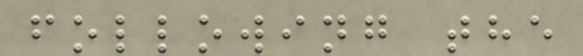following the
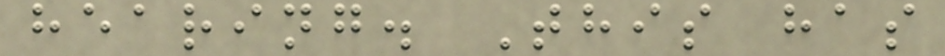hearing. This has
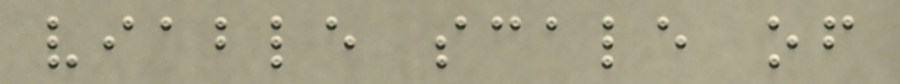viable scale of
